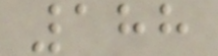188
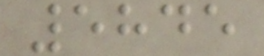5845
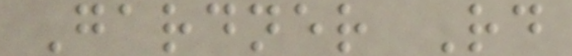Gardner Rd
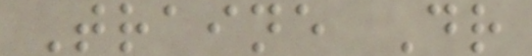Traine Dr
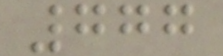777
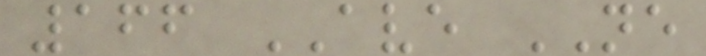166 AVE NE
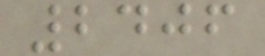2406
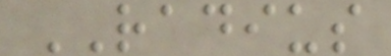RADIUS
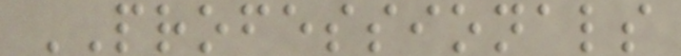PROFESSIONALS
